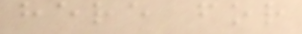here for
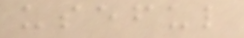useful
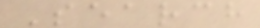Search
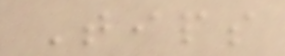Tips
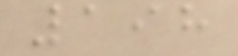198
